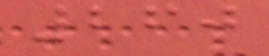260
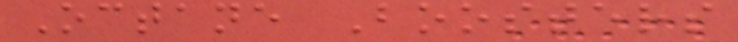Octane Boosters
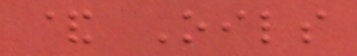& Oils
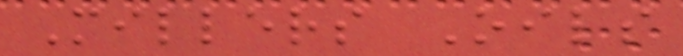Millers Oils
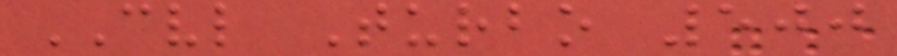CVL Turbo 500
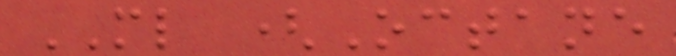ML (Octane
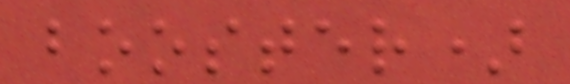booster)
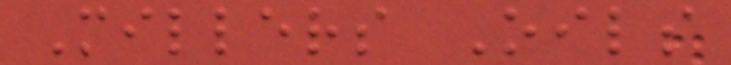Millers Oils
